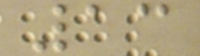13
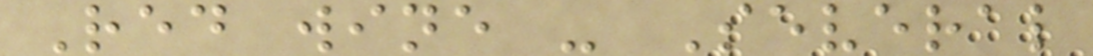Red wine - Several
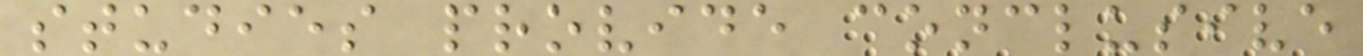studies provide conclusive
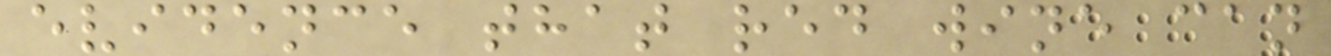evidence that red wine can
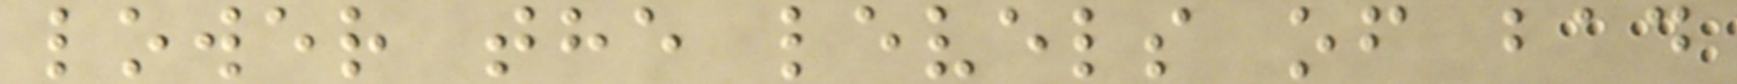lower the levels of bad
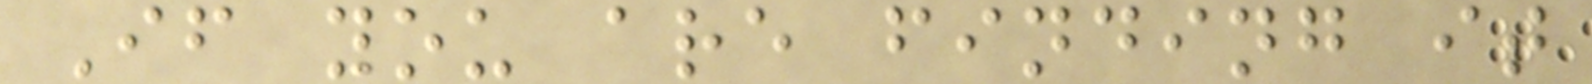If you are finding it
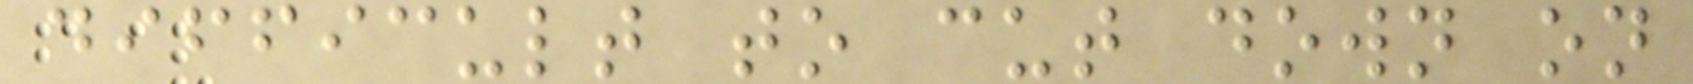difficult to cut down on
